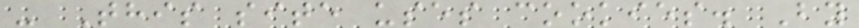- This site uses cookies. By
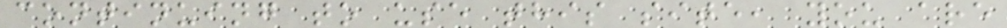continuing to use this site, you are
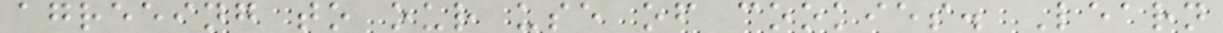agreeing to our use of cookies. Learn
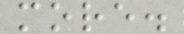more.
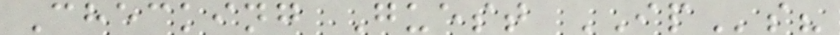Checking Guest IPs?
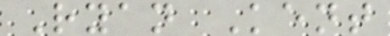Ryan Kent
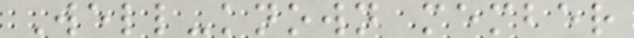Well-known member
